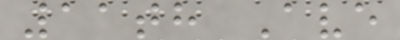11th Ave
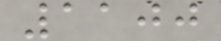1100
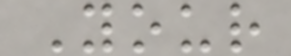Your
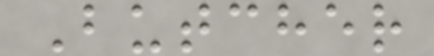Butcher
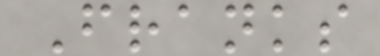Franks
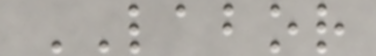LABOR
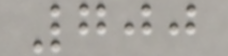700
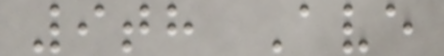9th Ave
